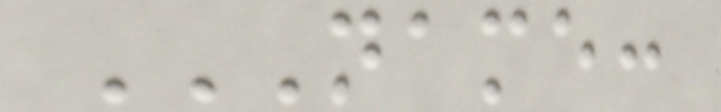NAME:
